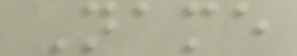Name
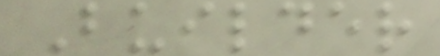Builder
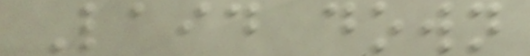Laid down
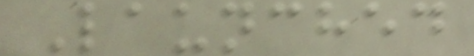Launched
